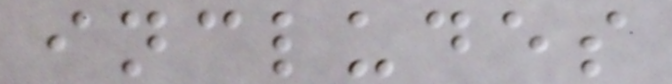includes
